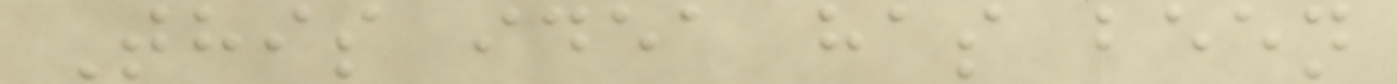This idea has been
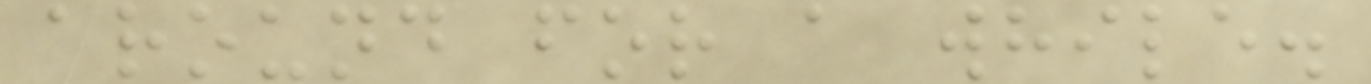around for a while.
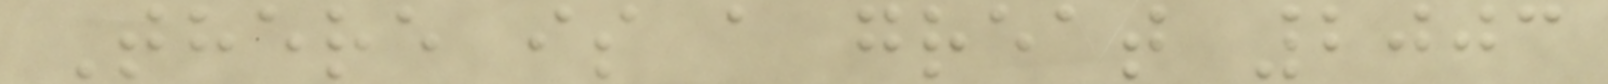There is a great 2003
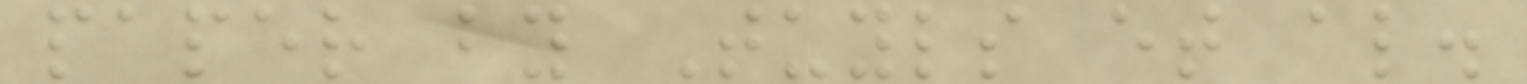paper by Tuyls et al.
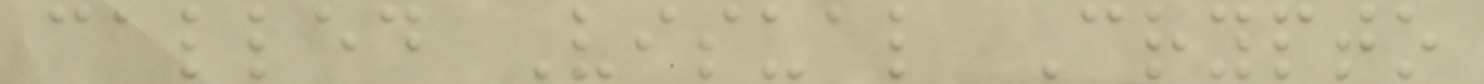called Visual Crypto
